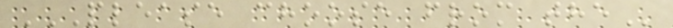PLEASE CHOOSE FROM THE
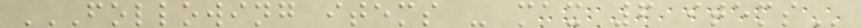FOLLOWING ITEMS - MAX 6 ITEMS
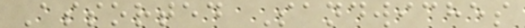Assorted Sandwiches
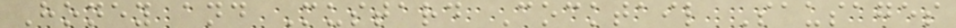Honey and Mustard Cocktail Sausages
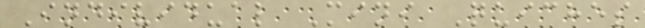Individual Mini Quiches
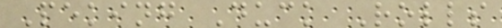Peking Duck Rolls
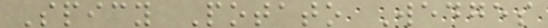Spicy Potato Wedges
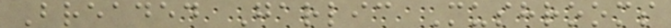Breaded Garlic Mushrooms
